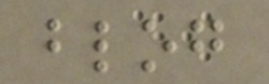blog
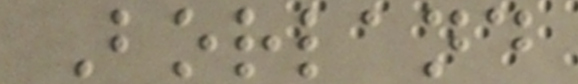Borland
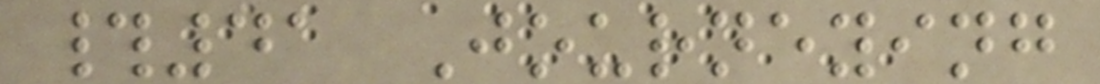#41 Journeying
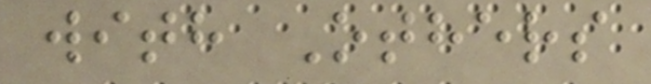with Others
